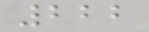222
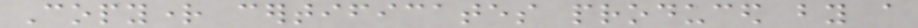Copyright certificates produced by a
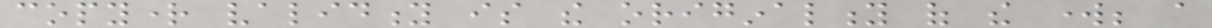copyright validity is the originality of the work; a
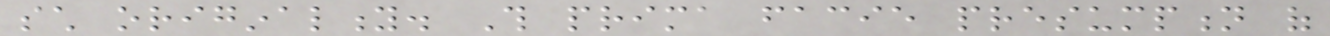such originality. This prima facie presumption of
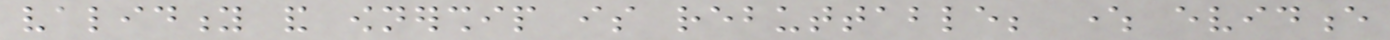validity and ownership is rebuttable; where evidence
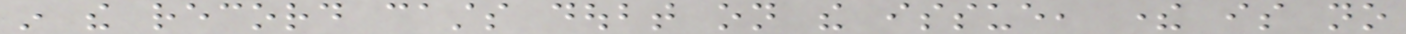in the record casts doubt on the issue, there is no
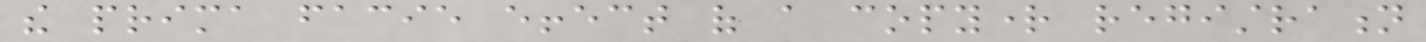the prima facie effect of a copyright registration
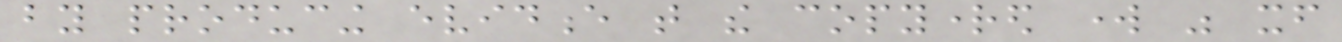by producing evidence that the copyrighted work was itself
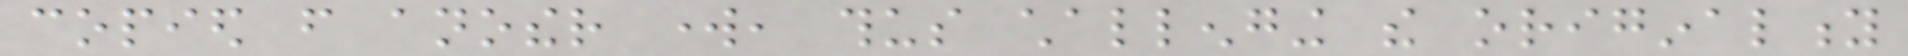copied from another work, thus challenging the originality
